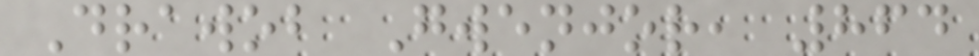Drawob Gwenjor, 864
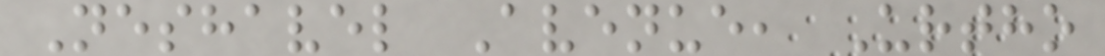Neshavel Avenue, Urtho
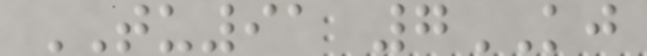TU91 7KJ
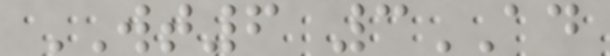WT6 3AD
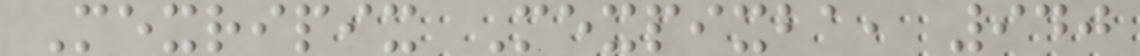Mexripix Mexpixba, 940
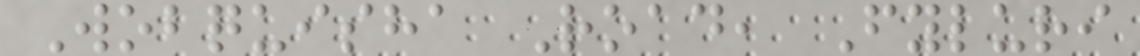Wobquisha Road, Fyluri
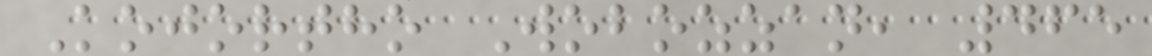Kojortho Wobozzan, 465
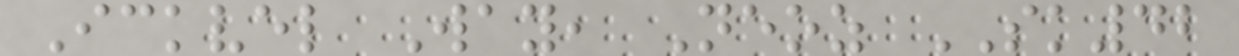Ickvel Way, Neoz SK42
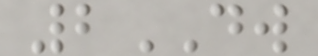2DW
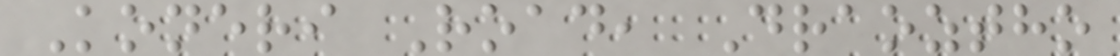Koneri Road, Draoztho
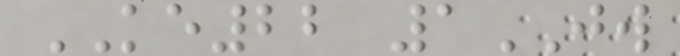KE22 1JW
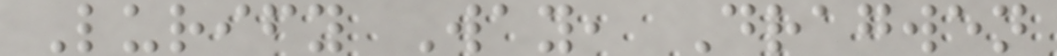Lurify Way, Dragwen
